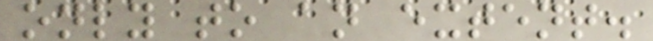only to an extent.
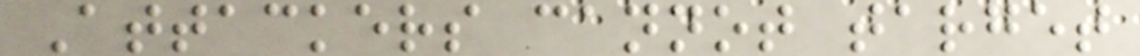Attackers cannot target
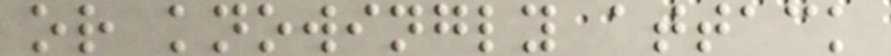or knowingly attack
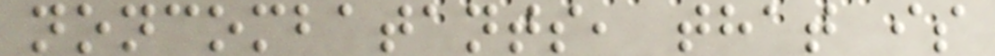noncombatants, that is
